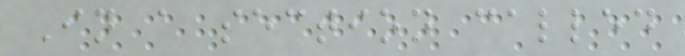In a section called
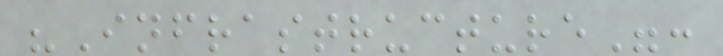"Infrastructure":
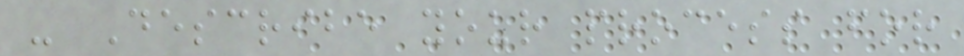- Describe your process for
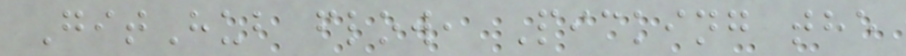GitHub flow, Picking the
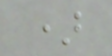)
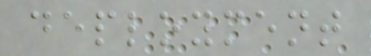deployment
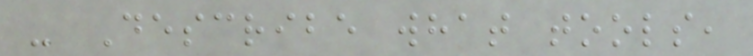- Describe what tools,
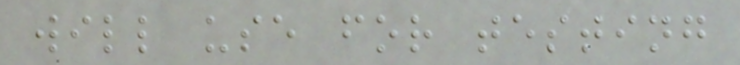will use for testing
